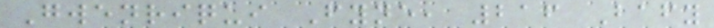Gwenriqui Fyne, 216 Bafy
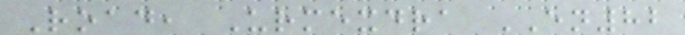Road, Urmexdra EN82
